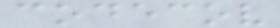codecov
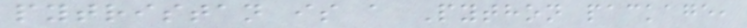pytristan is a Python package,
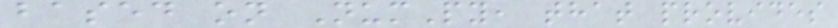based on NumPy, that provides
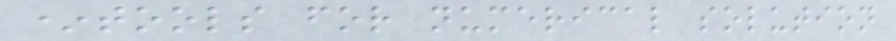*tools for numerical solution
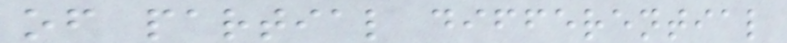of partial differential
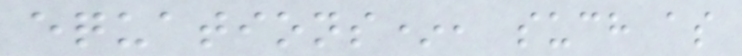equations*, such as
